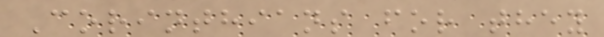Corinthians for they
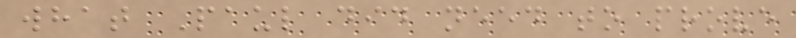what Paul did need to prove
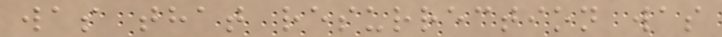was that resurrection was
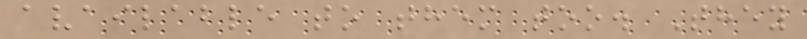available to them too. They
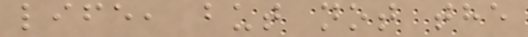life, but not the
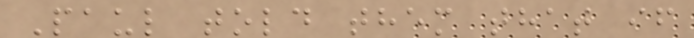Paul told them that if
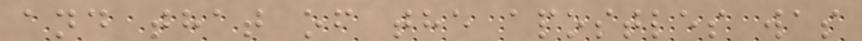and that of the apostles was
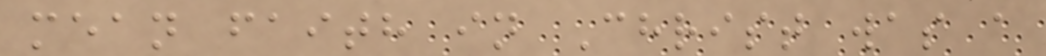mean faith in Christ was a
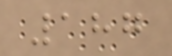187
